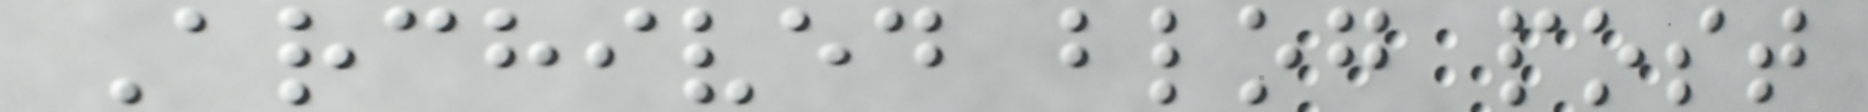Archived blog post
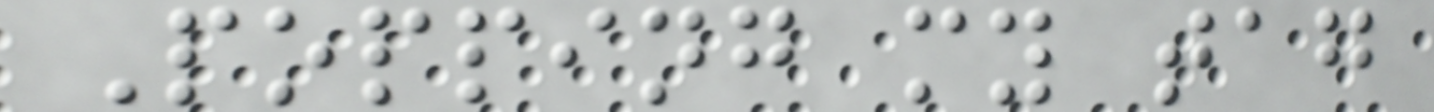Popping my tag
